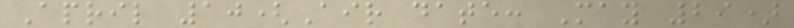April 10(Air date: May 29)
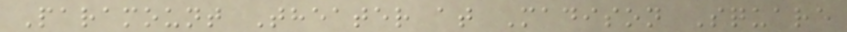Paramount Theater at Madison Square
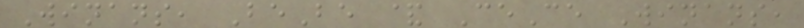Winans, BeBe & CeCe Winans,
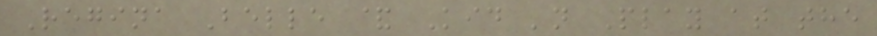Regina Belle & Kid 'n Play at the
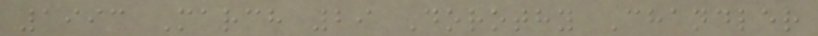1993 March 29 Dorothy Chandler
